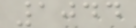1044
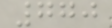770
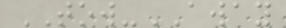TOW-AWAY
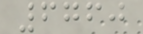6760
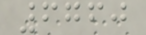6760
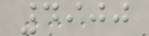4900
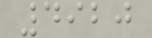4920
